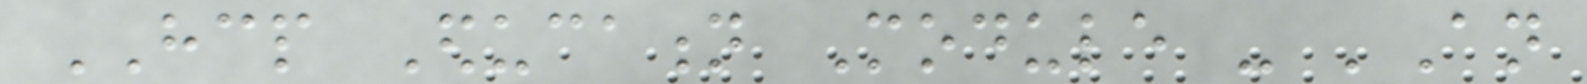HCP Education Module - 'An
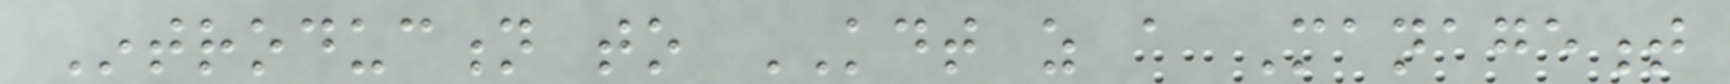Introduction to KDT as a Management
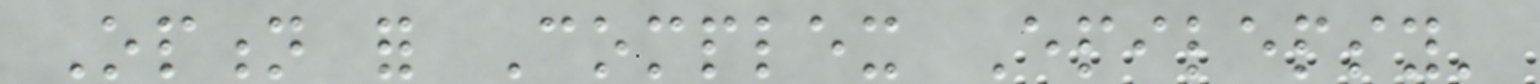Option for Complex Epilepsy'
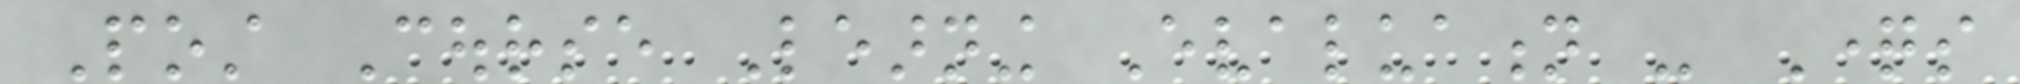Post Course Learning Evaluation - Questions
